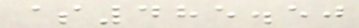$485.50
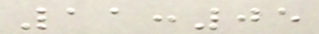11:05
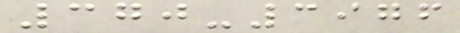370-3976
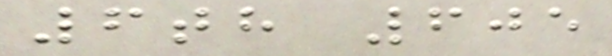6th 605
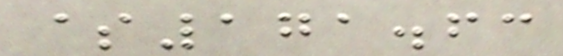$171.63
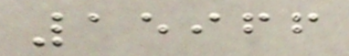15966
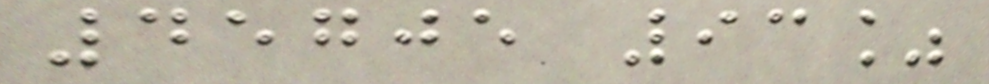45705 93%
